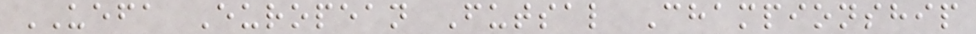UEFA European Futsal Championship
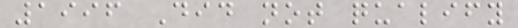1996 Did not qualify
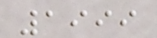1999
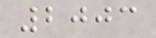2003
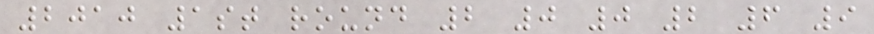2010 1st round 2 0 0 2 6 9
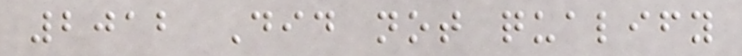2012 Did not qualify
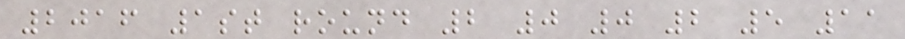2016 1st round 2 0 0 2 5 11
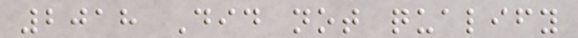2018 Did not qualify
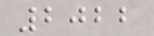2022
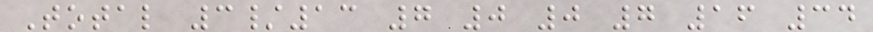Total 3/13 7 0 0 7 16 34
